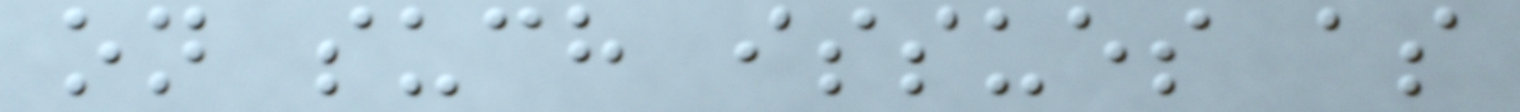on such issues as
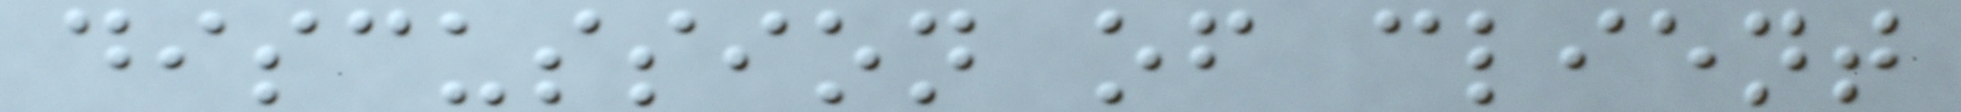discussion of client
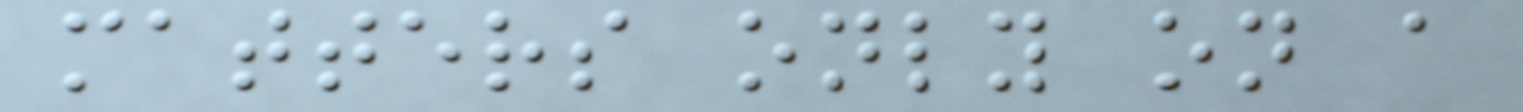matters only on a
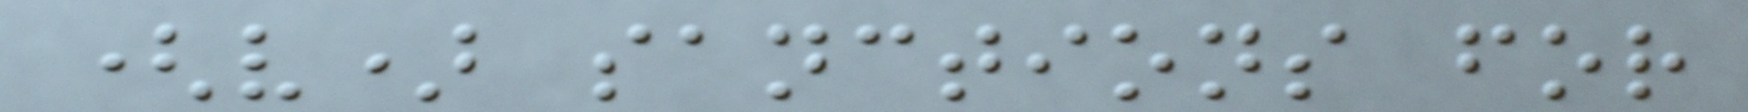(v) sanctions for
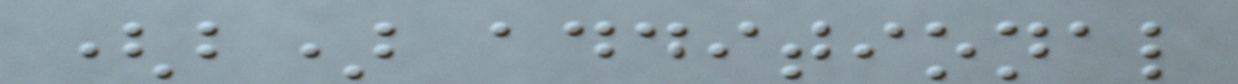(b) additional
